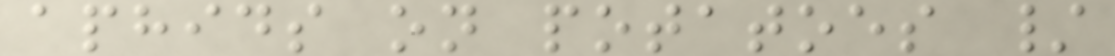aphids on potatoes /
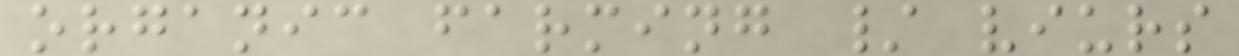organic farming / viurs
